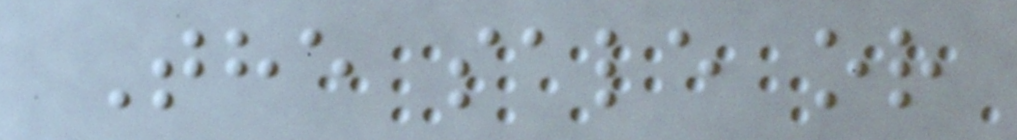The sale or
